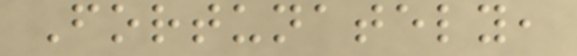Fortunately,
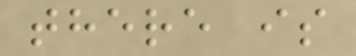there is
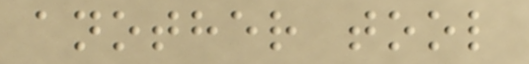another tool
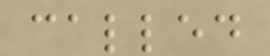called
